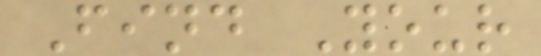Find Your
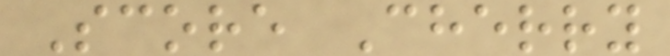Score Cherry
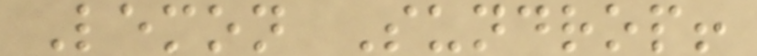Lemon Sundrop!
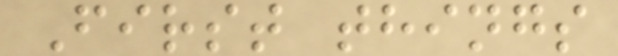First things
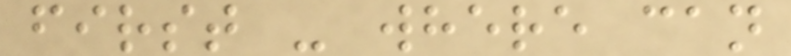first - where can
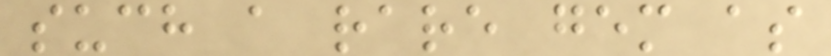such a rare gem as
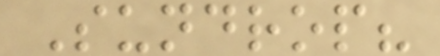Sundrop?
